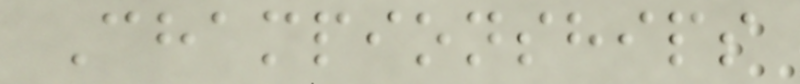Championships
